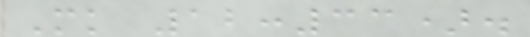Mk 12:33).
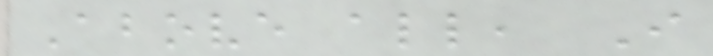Above all, I
